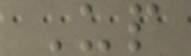Up
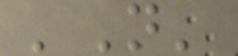'N'
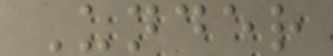Under
